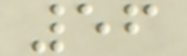56
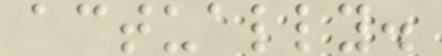actually.
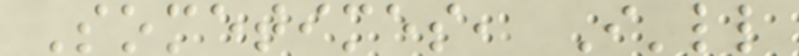Sometimes, I'll
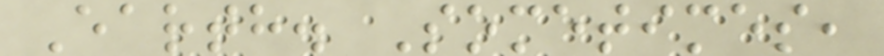Earth. Sometimes,
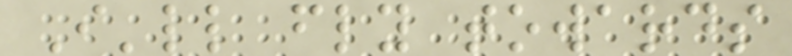I'll fly towards
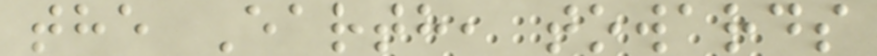the Earth, towards
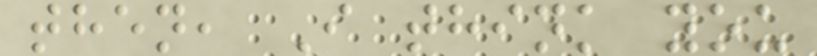then, I think you
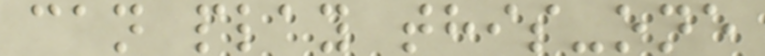can play this-one
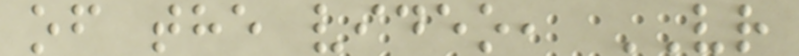of the video, VR
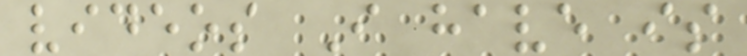videos I have is
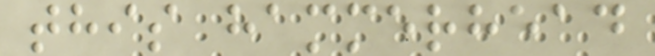this hammerhead
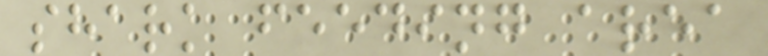shark feeding area
